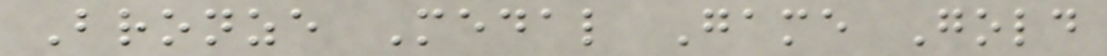Bronze Medal Game Gold
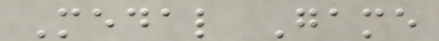Medal Game
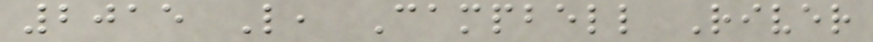2015 L, Campbell River
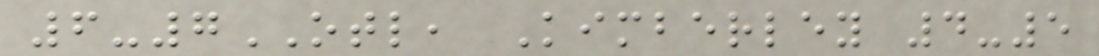6-7OTL, Kimberley 4-5
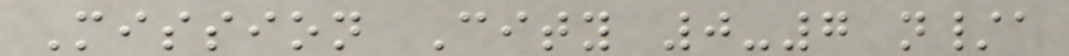Mission City 0-7 n/a
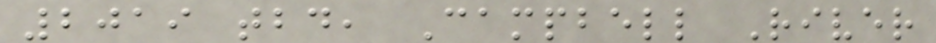2019 tbd, Campbell River
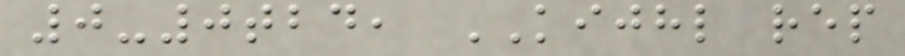0-0tbd, KIJHL rep
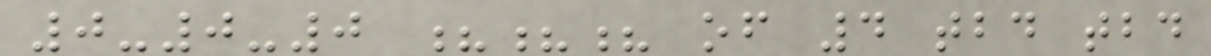0-0-0 ??? of 4 tbd tbd
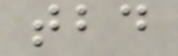tbd
